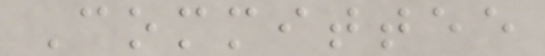Committee
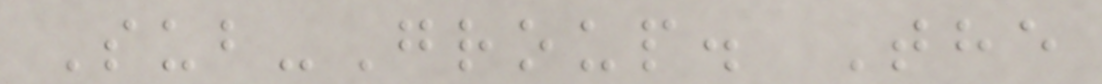Sub-Group. The
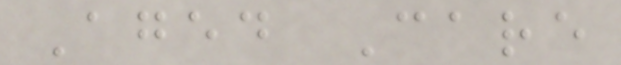Aged Care
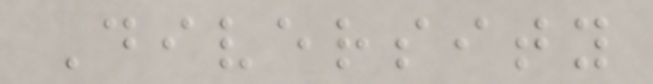Diversity
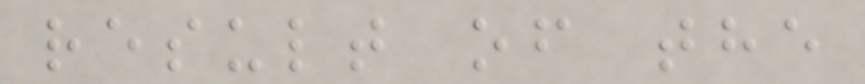result of the
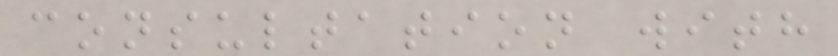consultation with
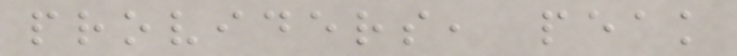providers, peak
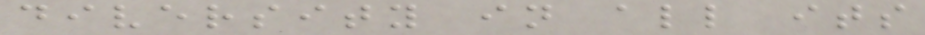diversity in all its
